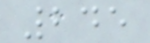245
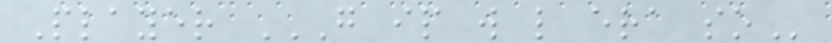Player G IP W L ERA SO
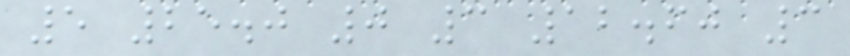5 25.0 0 3 12.60 3
